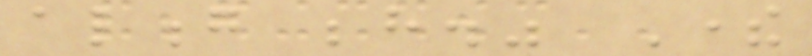along behind." There
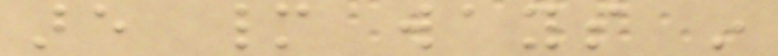are many ways in
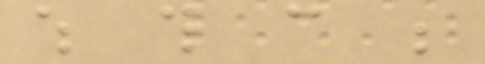which this can be
